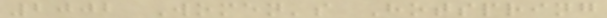2002 Women's Hotspring
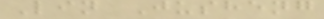Lin Jusheng
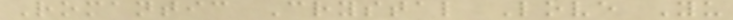Romantic Crystal Love Yu
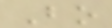Bo
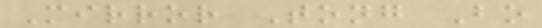Mirror Tong Bo
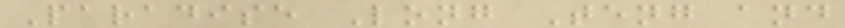Paradise Long Teng and
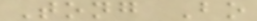Tong Bo
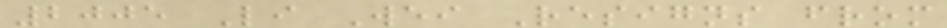2005 Li Wei Resigns from
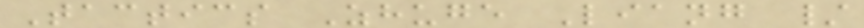Tactics Zhuge Liang /
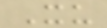Xu
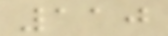110
